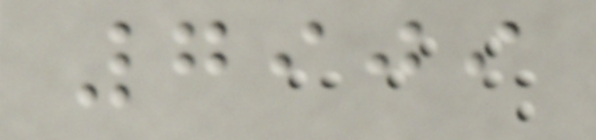7909
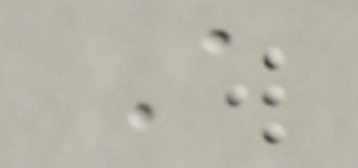A
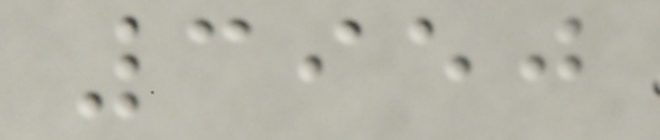3950
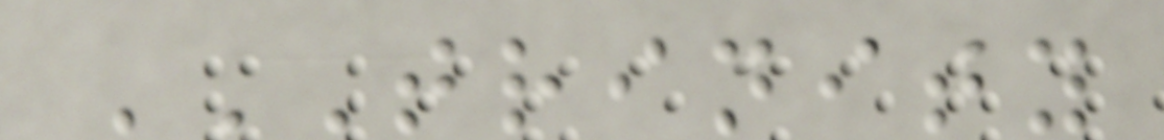TRINITY
